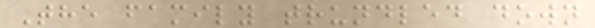The family trundled down
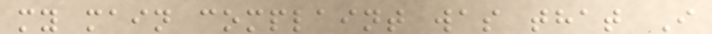my main complaint was that I
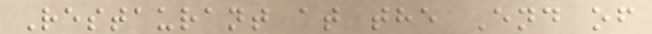Restaurant at the End of
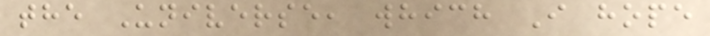the Universe, which I hope
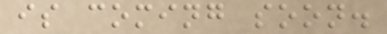is coming soon.
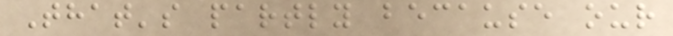That's partly because our
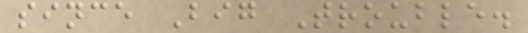since Big Trouble.
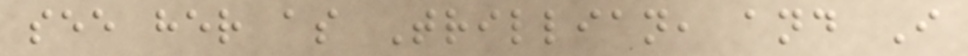see her as Trillian, and I
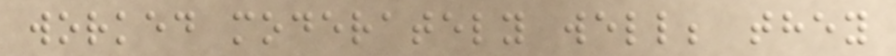worked moderately well; they
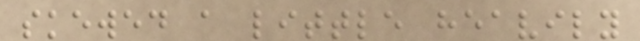skewed a little heavily
